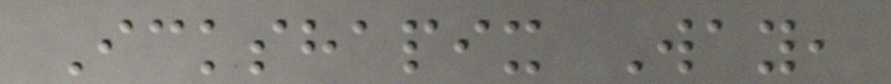Ickshapix Way,
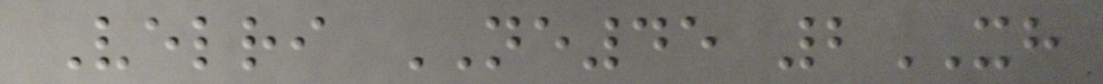Velri NE45 2XH
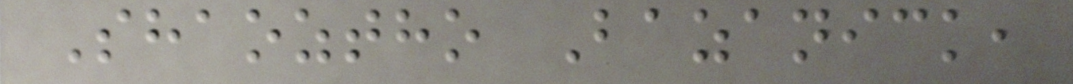Shaoztho Bazanick,
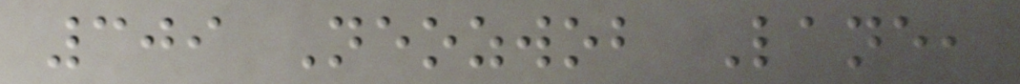309 Neozwob Lane,
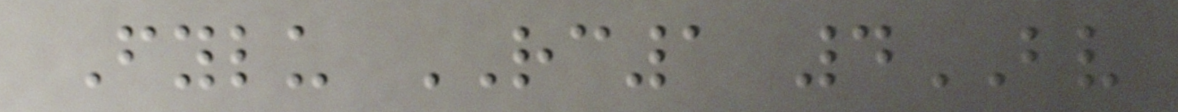Fylu RC1 4BV
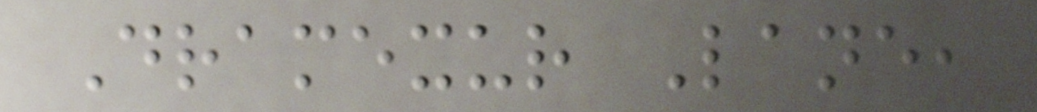Dramexur Lane,
